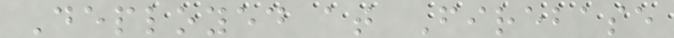Deployed at Firebase
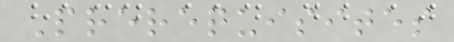Prerequisites
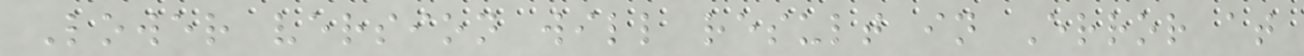Lower version will result in Error at
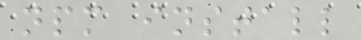npm install
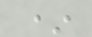*
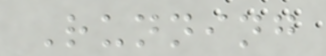Running
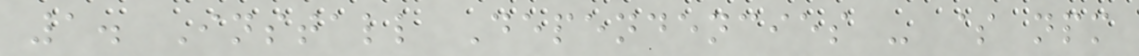1. Install Dependencies - $ npm
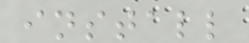install
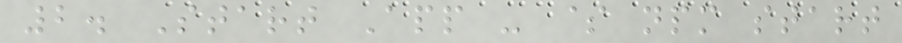2. Start App - $ npm start
